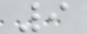9
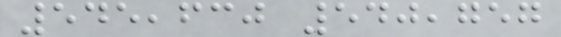545,630 540,757
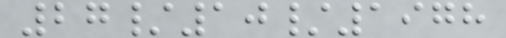27/10/1978
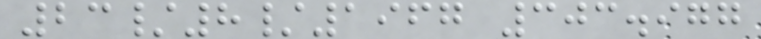23/8/1967 303.977
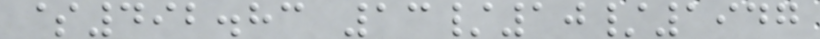$492.83 13/10/1947
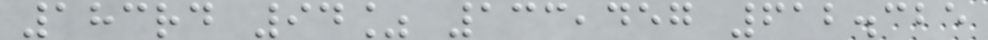183rd 94% 133,457 612.325
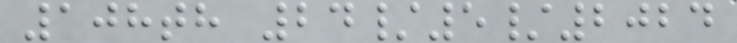108th 24/5/2024
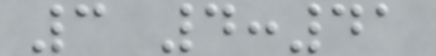3 4:41
